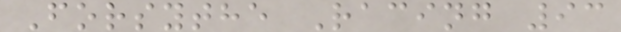Forsythe Racing 93
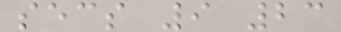secs 9 23
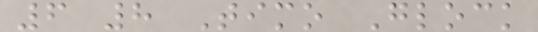6 8 Timo Glock
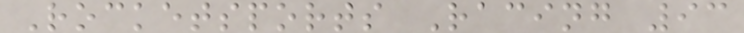Rocketsports Racing 93
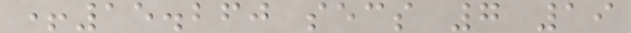+15.260 secs 7 19
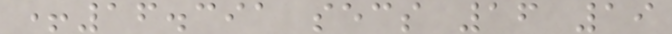+16.391 secs 16 19
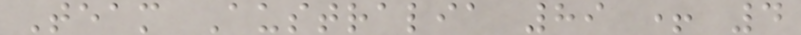Team Australia 89 + 4
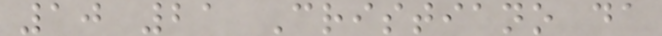10 21 Cristiano da
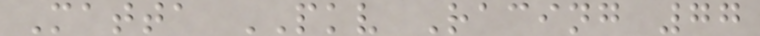Matta PKV Racing 77
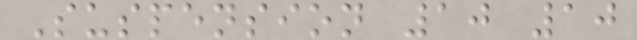Suspension 10 10
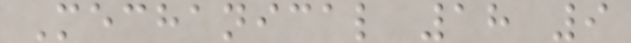Mechanical 18 9
